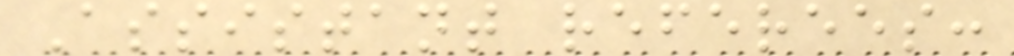Assistant referees:
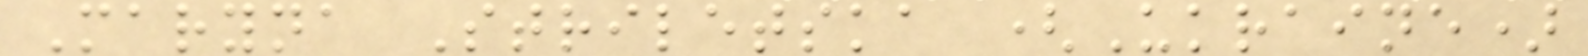Maryna Striletska (Ukraine)
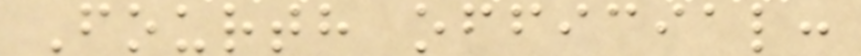Fourth official:
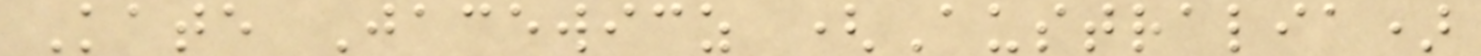Kate Jacewicz (Australia)
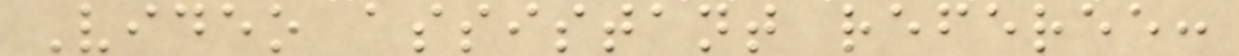Video assistant referee:
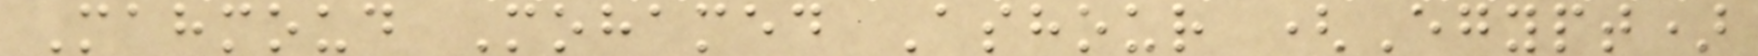Mahmoud Mohamed Ashour (Egypt)
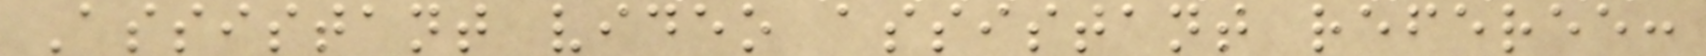Assistant video assistant referee:
